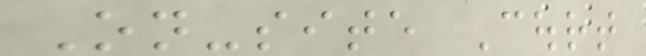On-site Court
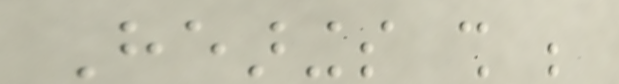Hearings shall be
